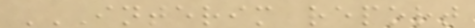INTERIM REPORT
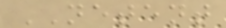NETENT
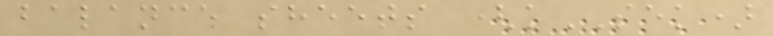balance sheets (kSEK)
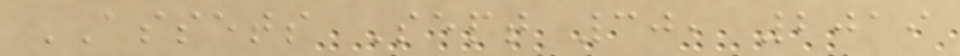ASSETS Sept 30, 2019
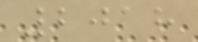2018
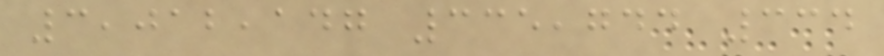3,012,147 335,744 334
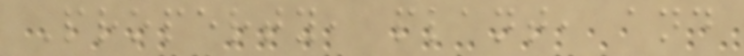Property, plant, and
